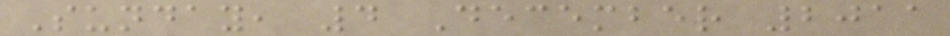Sunday, 4 December 2011
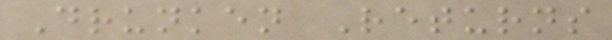Drunken Returns
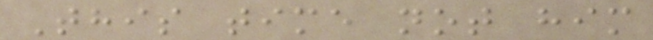This time not him
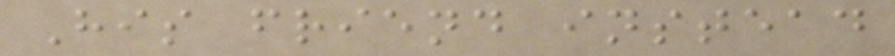His friend instead
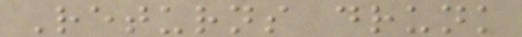Returns drunk
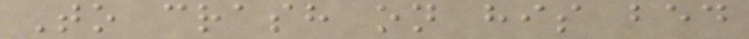To crash on his bed
